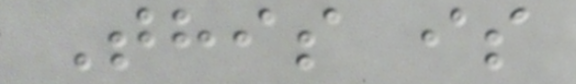This is
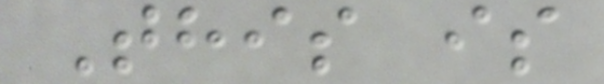This is
